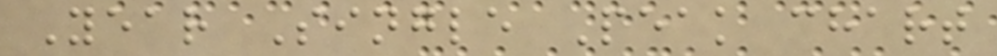Year Single Peak chart
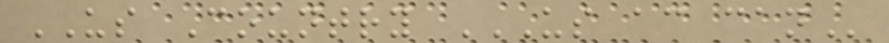US Country US AC CAN
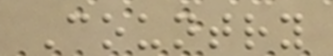Country
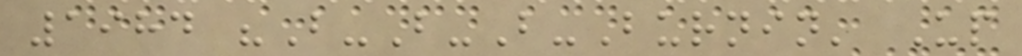1984 "B-B-B-Burnin' Up
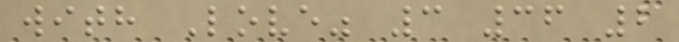with Love" 3 36 2
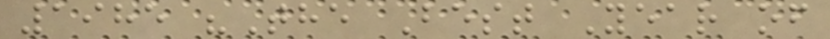1985 "The Best Year of
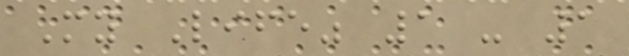My Life" 1 - 1
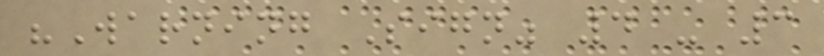"Warning Sign" 4 - 3
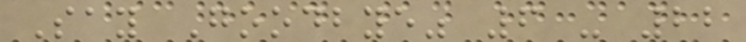Say Goodbye" 6 - 22
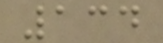134
